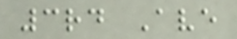3rd Ave
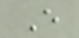E
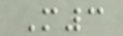M3
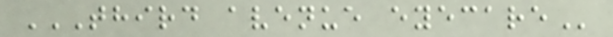THIRD AVENUE EYECARE
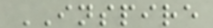INSPIRE
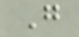G
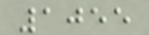1055
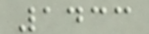1433
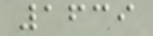1639
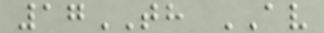17TH AV
